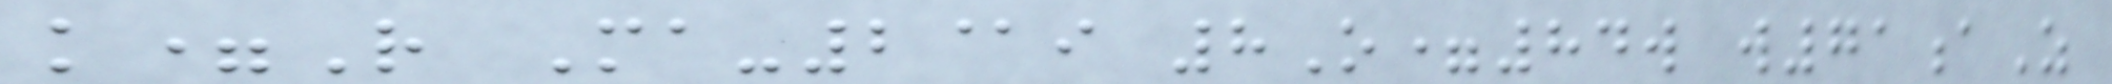k=R Ma-2@i 8O=84w w71aZ
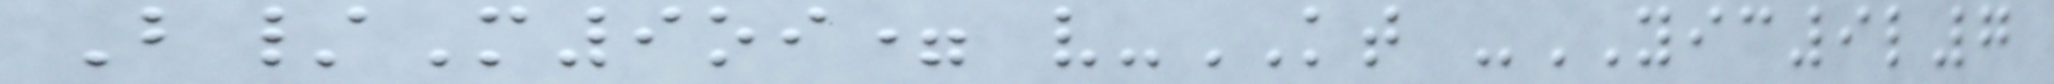B/M9oi= v-KT -YIC9l7
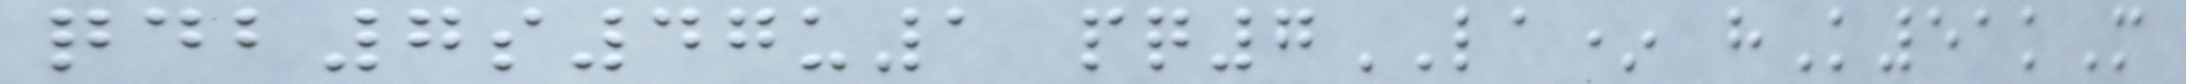qdb7s47u1 pq7LA* hK51kM
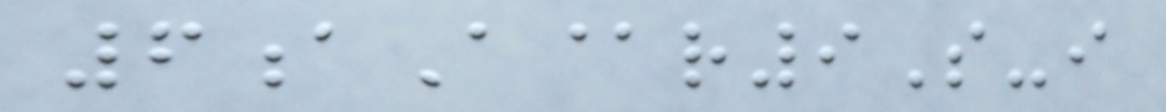6aA@r9S-i
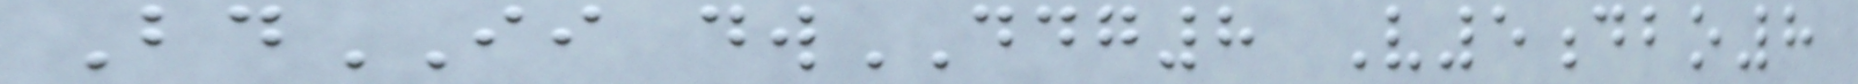BdII dwDDG8 V5dbo8
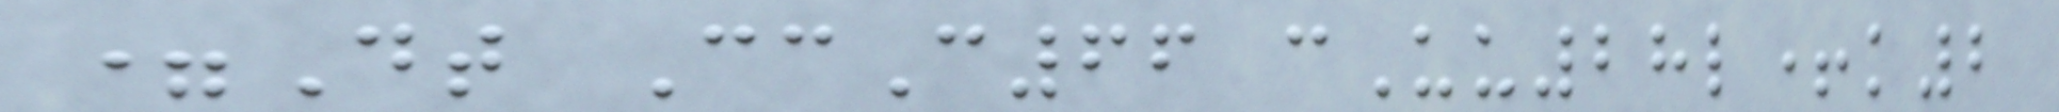=Dt CcC66 cUu28l+k2
